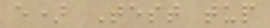e) Test tup
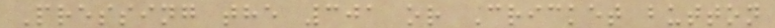Pressing the 301 or Cricket button
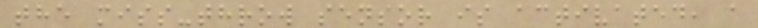the miss-throw sensor is activated, a
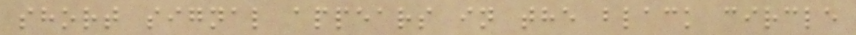short signal appears in the black circle
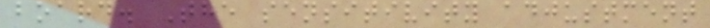board. The sensitivity adjustment
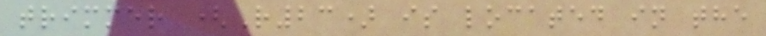trimmer (R23) is located in the
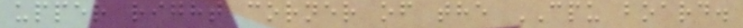upper right corner of the CPU board.
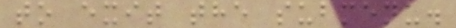to exit the submenu.
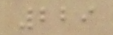229
